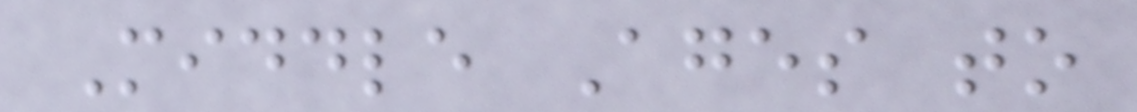Middle Ages to
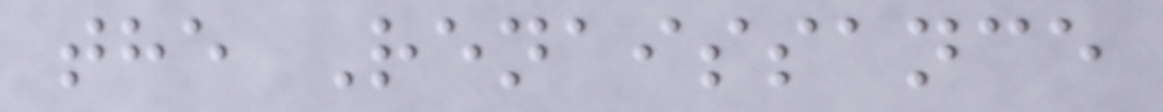the Renaissance
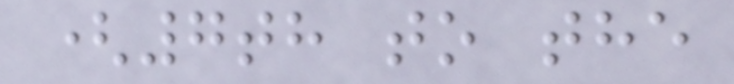(7th to the
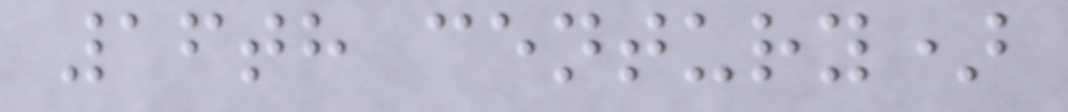16th century)
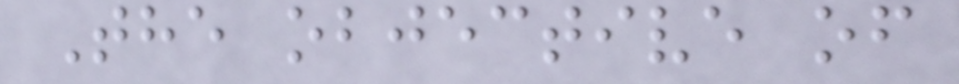The objective of
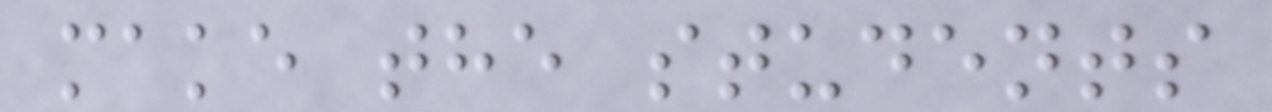make the students
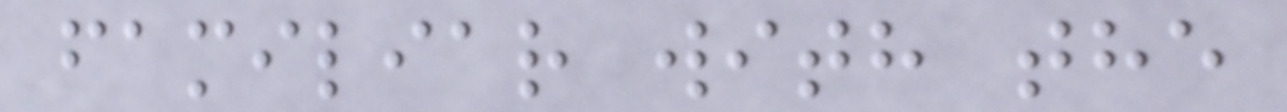familiar with the
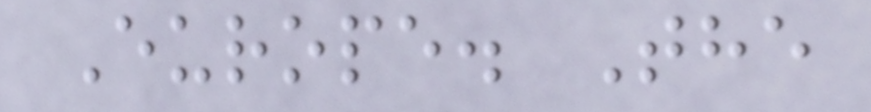Europe. The
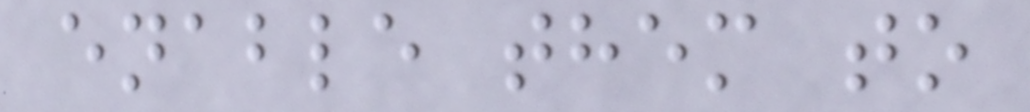enable them to
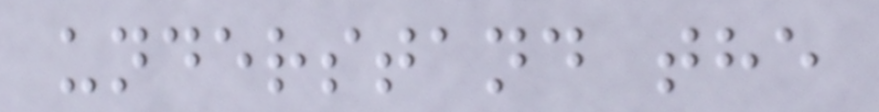understand the
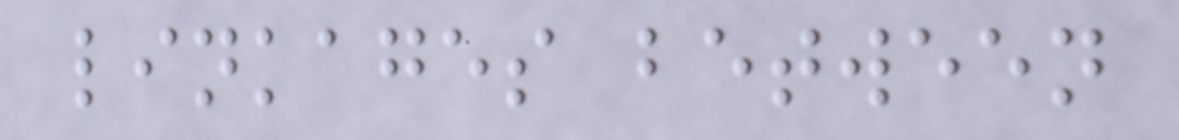linkages between
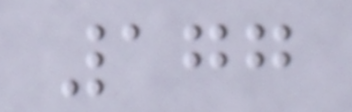177
